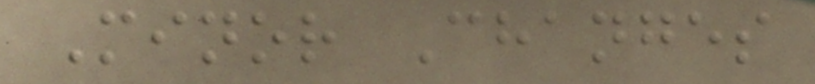Minor Changes
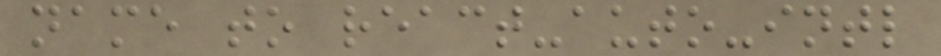name to react-auto-intl
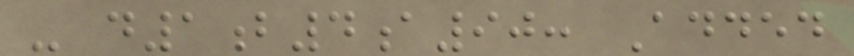- d1b4a90: Added
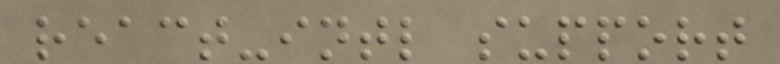react-intl support
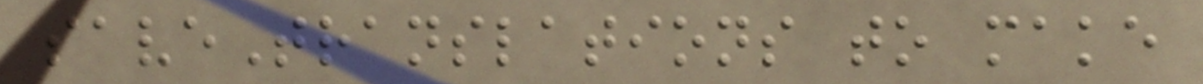saveTranslations to make
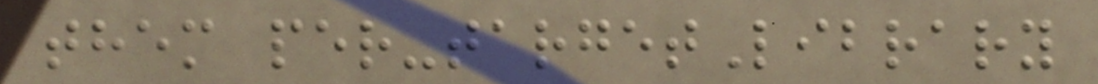them per-targetLibrary
